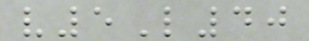v5L40
